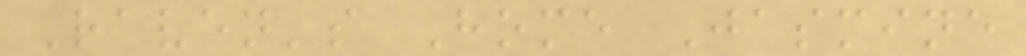Raven's Home Jasmine
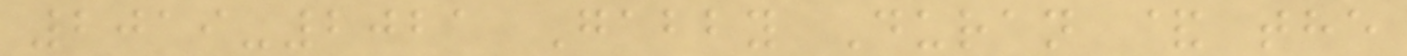2019-2021 Gabby Duran & the
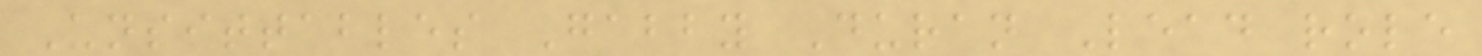Unsittables Gabby Duran Lead role
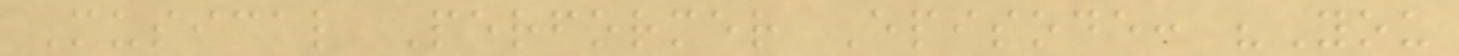Musical Performer Episode: "You
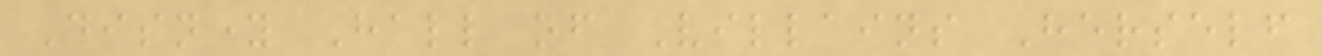Disney Hall of Villains Herself
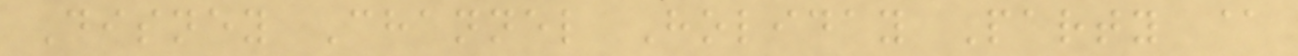Disney Channel Holiday Party @
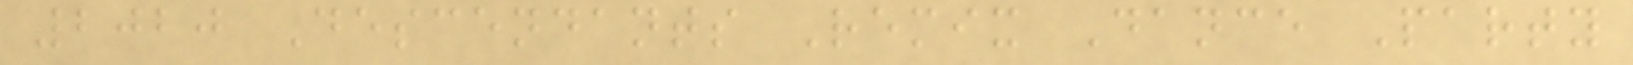2020 Descendants Remix Dance Party
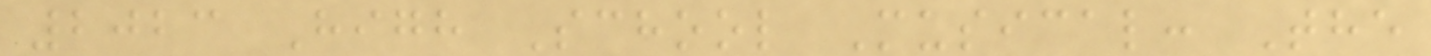2023 High School Musical: The
